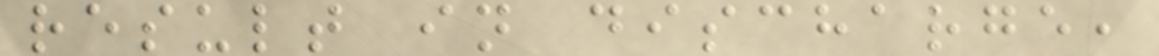result in discharge,
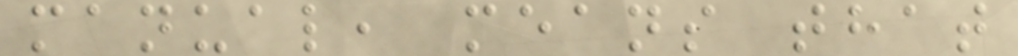manual, means that
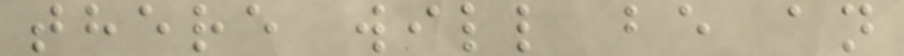there will be an
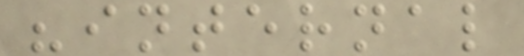"internal
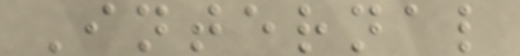Internal
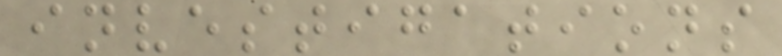investigations
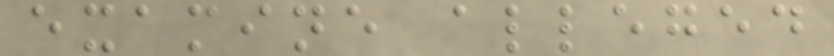examine alleged
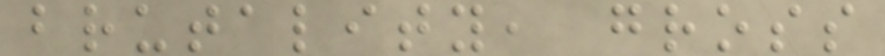brutality, gross
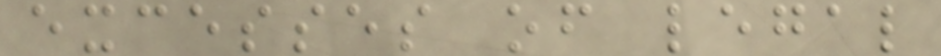excesses of legal
